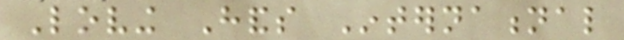Loving Hands International
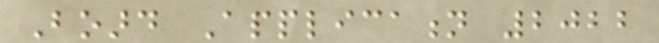Board Application 2022
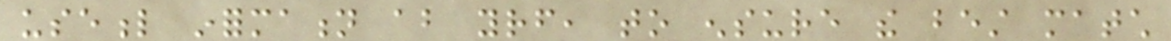useful information about yourself, to ensure the best match
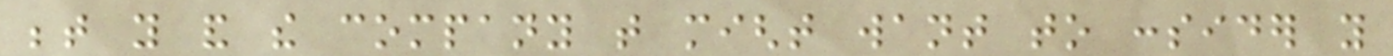between you and the company that might want to consider you
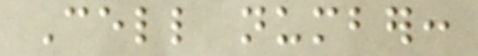Cell number:
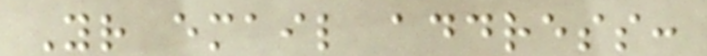Your email address:
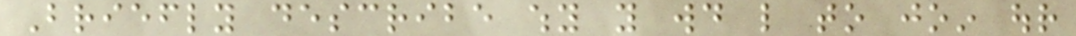Briefly describe why you would like to join our
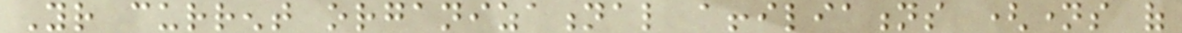Your current organizational affiliations (names of
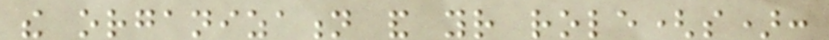the organization and your role(s):
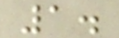1.
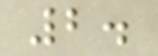2.
